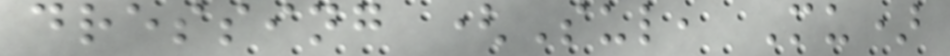dressing (Sul, Mu)
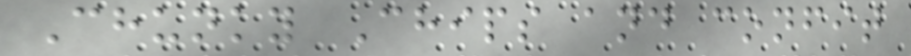Chunky Chips and confit
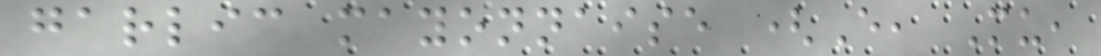garlic mayonnaise (E, Mu,
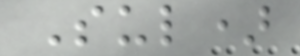Sul)
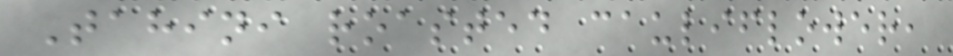Tahini roasted cauliflower,
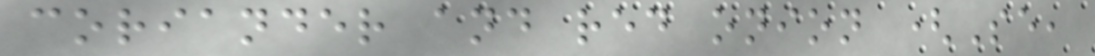coriander and red onion (Se,
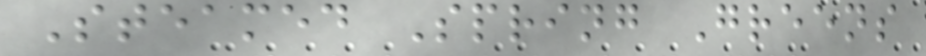Steamed Spring Greens
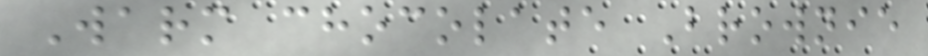Warm chocolate Brownie
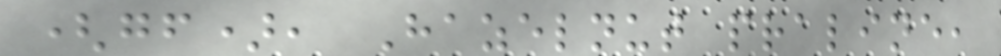(gf), Hazelnut praline,
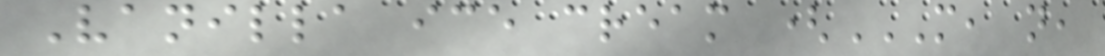Vanilla ice cream (M, N,
